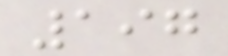197
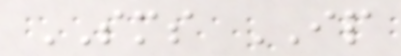SMS IP
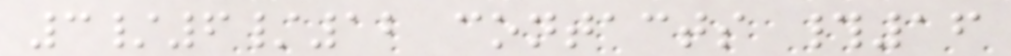3/6/12 contacts #16
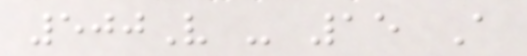500V - 15 A
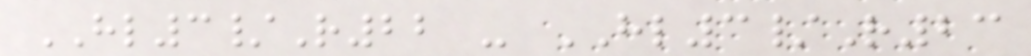HL3/R22 - HL3/R23
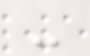-
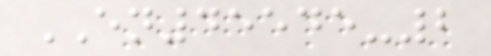EN45545-2
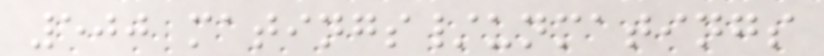500 matings/unmatings
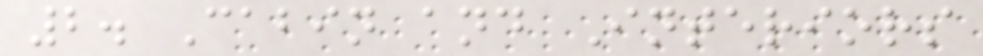2. Cabin and Interiors
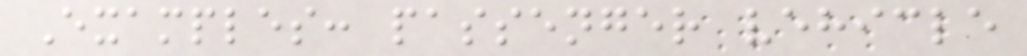Examples: passenger vehicle
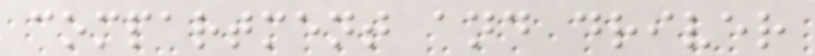compartment and driver
